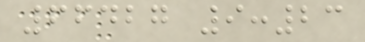66427 9:23
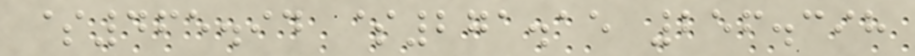$465.94 $271.15 256.398
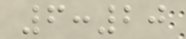6:20
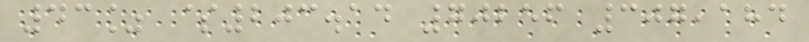43% $203.14 70256 307,184
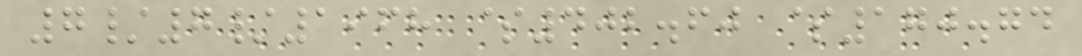7/7/1968 $402.60 $170.74
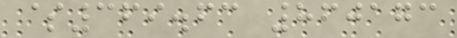$369.63 860173
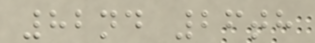82nd 26th
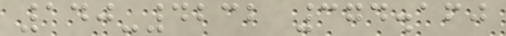140-4232 374.160
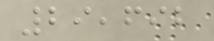29,692
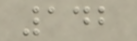142
